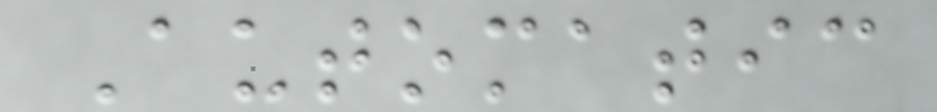Automatic
